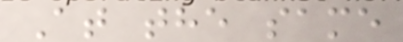At the same
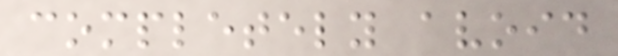completely avoid
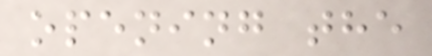opening the
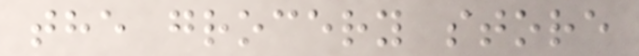the grocery store
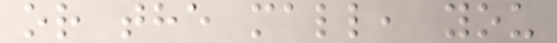or the mall, you
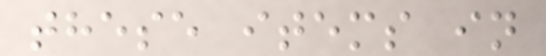these items in
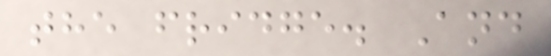the fridge. And
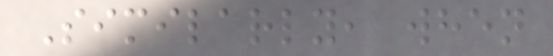Similarly, when
